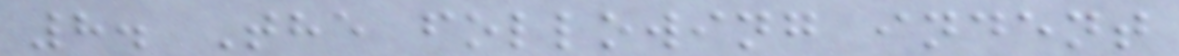8. The following indent
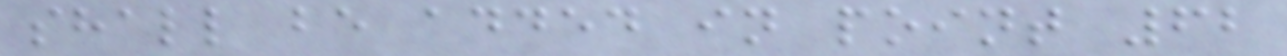shall be added in point 62
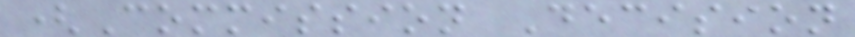(Commission Decision
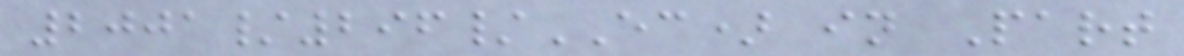2001/296/EC) in Part
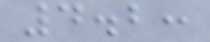4.2:
